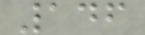146
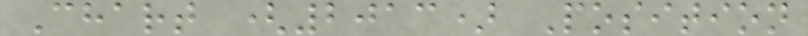Chart (2013) Position
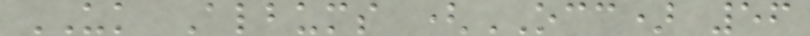UK Albums (OCC) 56
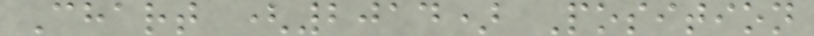Chart (2014) Position
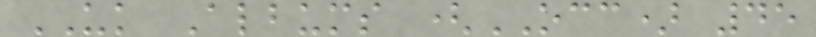UK Albums (OCC) 45
